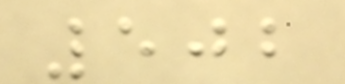502
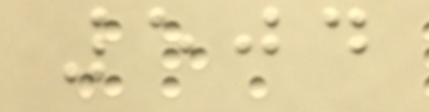504
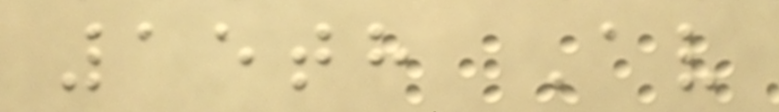15th Av
